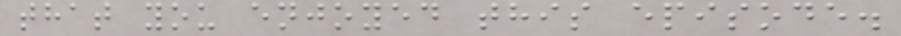that you enjoyed this episode.
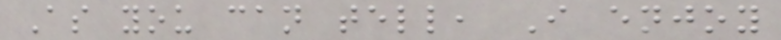As you can tell, I enjoy
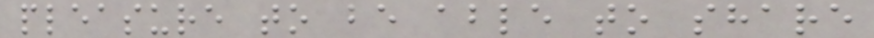pleasure to be able to share
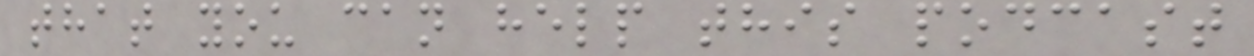that you can help this podcast
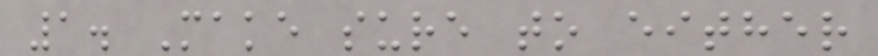1. Make sure to either
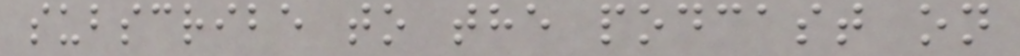subscribe to the podcast on
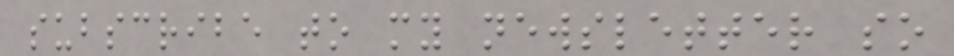subscribe to my newsletter so
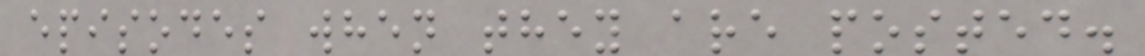episodes when they are posted.
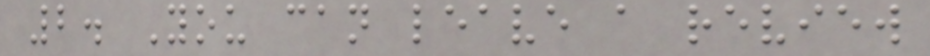2. You can leave a review
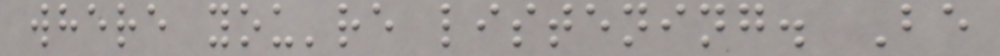where you're listening. Be
